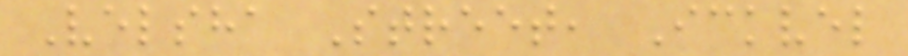Velsha Street, Ickvel
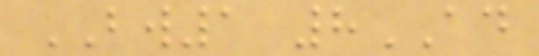BW1 8AD
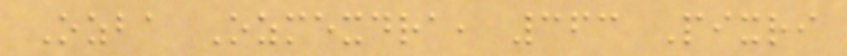Ozba Ozmexdra, 363 Pixri
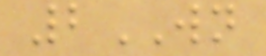2WN
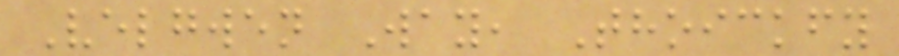Velgwen Way, Thoickfy
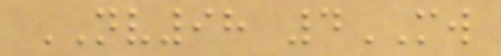NV98 4MW
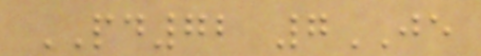PD72 7JE
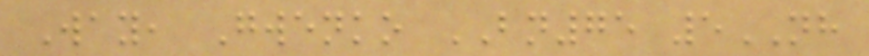Way, Gwenko BN75 5NH
